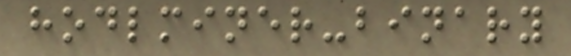hodlminer-binary
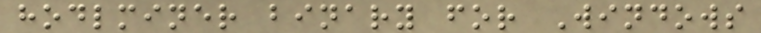hodlminer binary for Windows
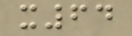x64
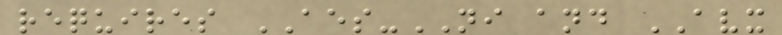requires AES-NI and AVX
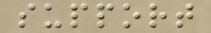support
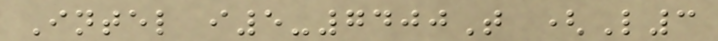Intel i5-7400T (L3
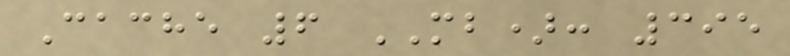Cache 6 MB): 395
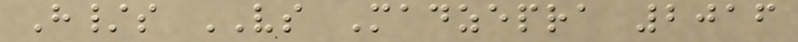H/s VS Madzepra 2016
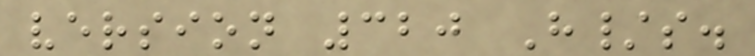version 320 H/s.
